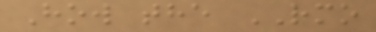How the RMO
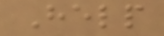Help
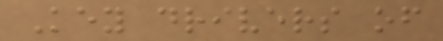Key drivers of
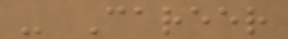- Career
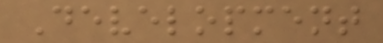Development
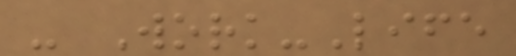- Work-Life
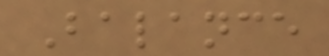Balance
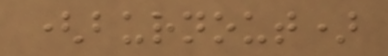(burnout)
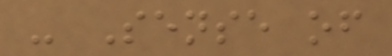- Sense of
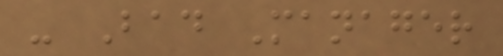- Bad Manager
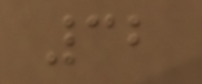32
